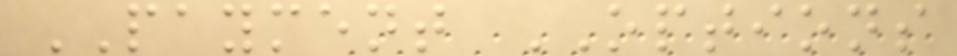PAYMENT OPTIONS
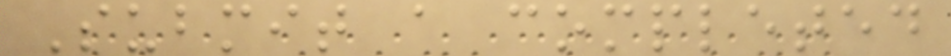Submit a completed
